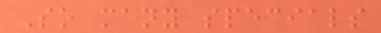So many specials
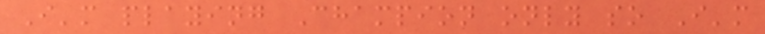I'm playing Champion only so I'm
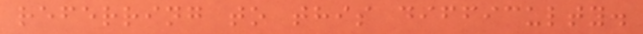referring to this difficulty.
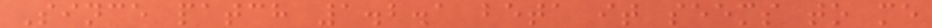Since patch 1.2.1 beta it seems to me
